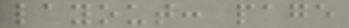layout: page
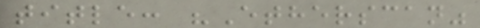title: "Etherscan"
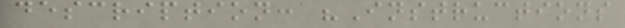description: "Instructions
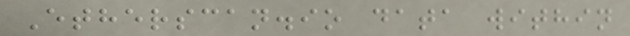Etherscan.io data within
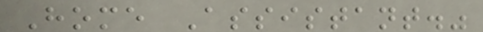Home Assistant."
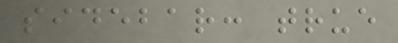sidebar: true
